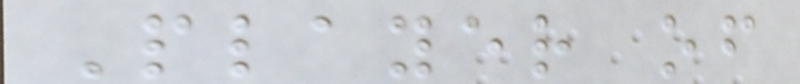Player of
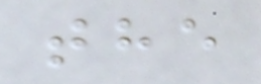the
